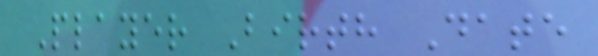Player Birth Date
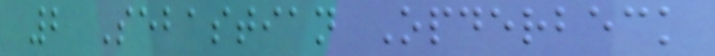2 Sebastian Opderbeck
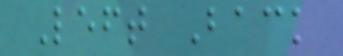Left Back
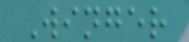Winger
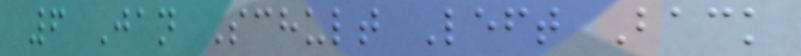6 Jan Schult Left Back
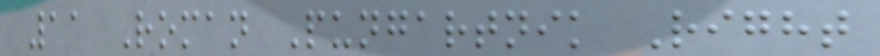11 Roman Pungartnik Right
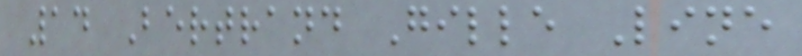14 Bertrand Gille Line
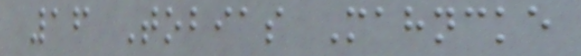16 Tobias Mahncke
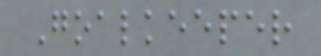Goalkeeper
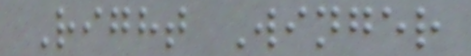Right Winger
